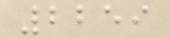2259
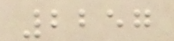2257
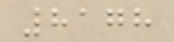8178
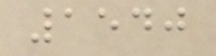1540
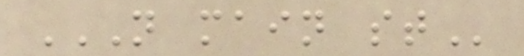N MAIN ST
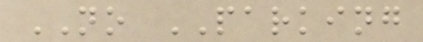NO PARKING
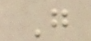G
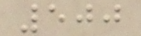500
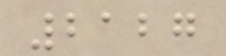2127
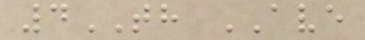4TH AVE
